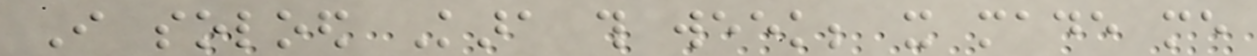I soloed Kara this week; it made me
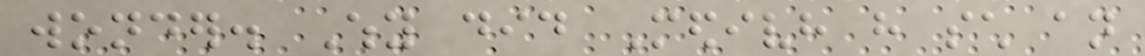wonder. Why did Medivh have such an
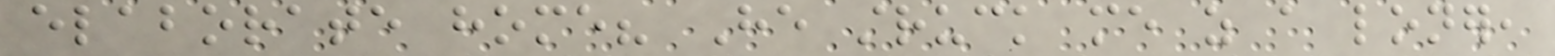elaborate home? He struck me as a loner,
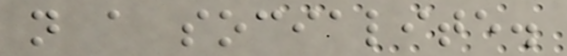not a socialite.
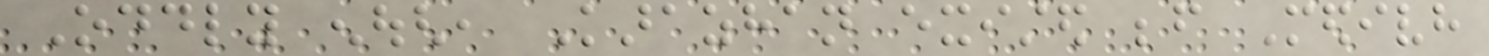Oddly enough, Karazhan existed before Medivh
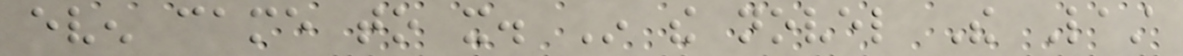even came to it. In the novel The Last
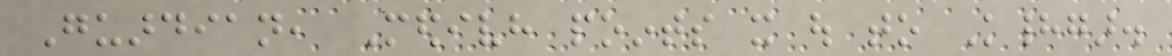Guardian, Medivh points it out to Khadgar.
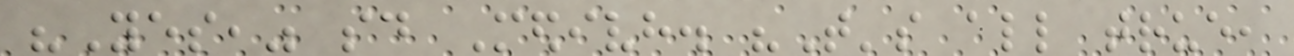"Yes," said Medivh. "That's all true,
